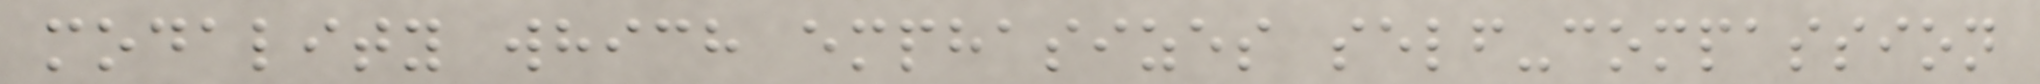modality which emphasizes self-compassion
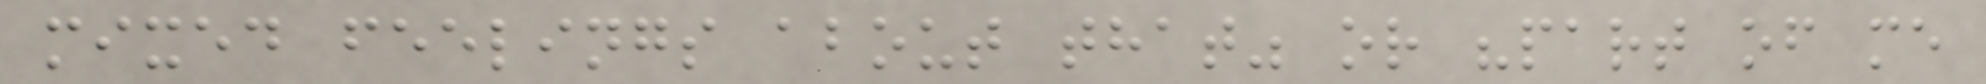mixed feelings about that" or "part of me
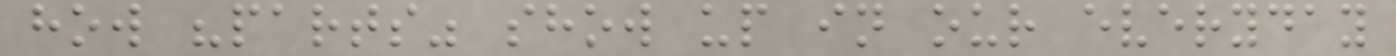how "parts" show up in our everyday
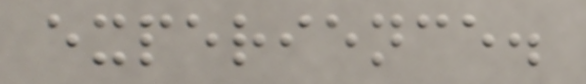experience.
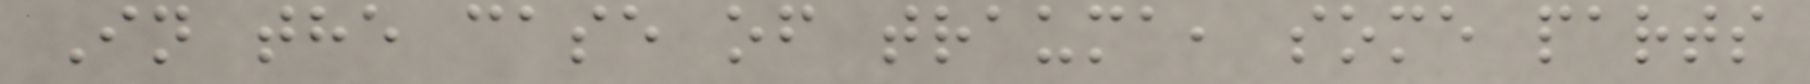In the case of trauma, some parts
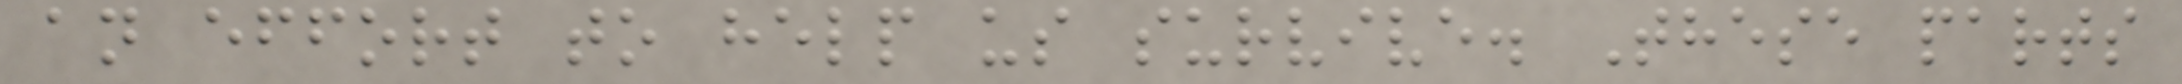an effort to help us survive. These parts
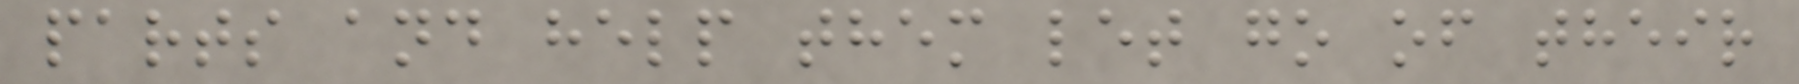parts and help them let go of their
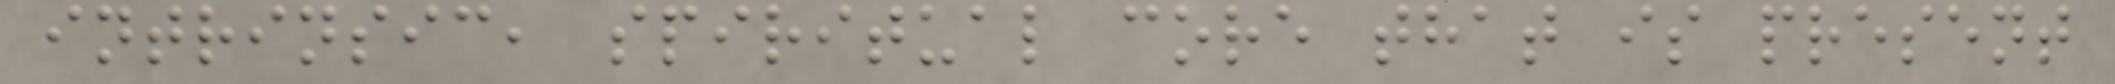intrinsic, spiritual core that is present
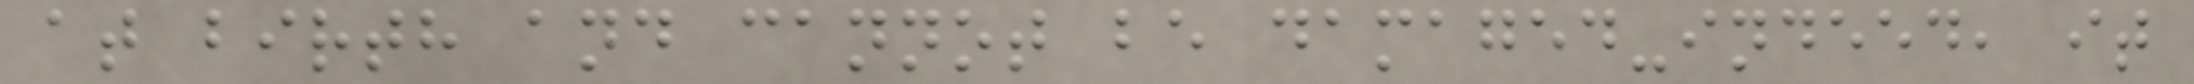at birth and cannot be damaged-indeed, it
